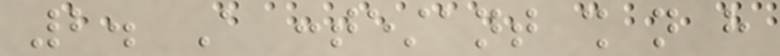2. A contestant shall not have
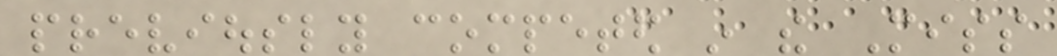previously competed in the Miss
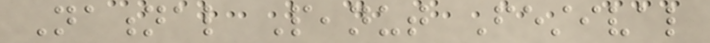National Peanut Festival
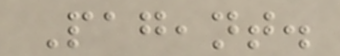Pageant.
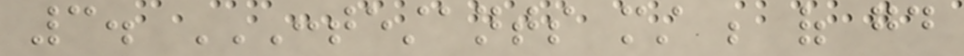3. CONTESTANTS MUST BE OF GOOD
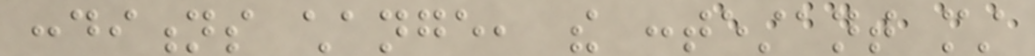conditions change, the contestant must
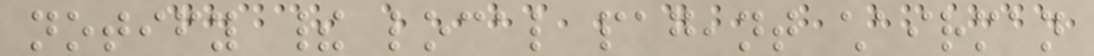notify their local pageant chairman
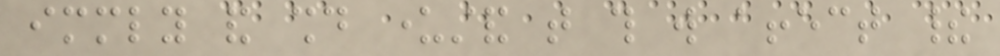immediately and should understand that this will affect their
